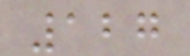127
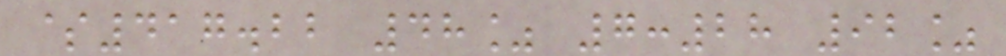$417.22 48% 7:28 92%
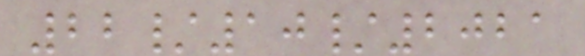22/10/2021
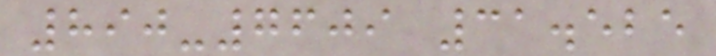890-7609 31.525
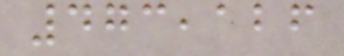473,126
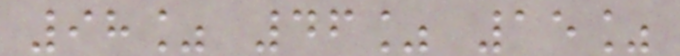98% 46% 15%
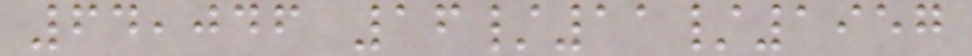64,046 16/11/1957
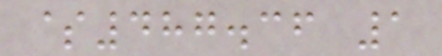$487.36 1
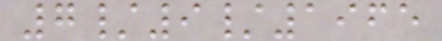7/9/1965
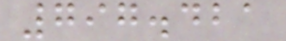797.421
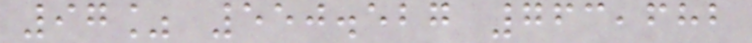97% 550.527 763,682
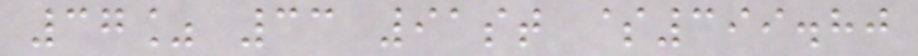37% 33 91st $399.80
